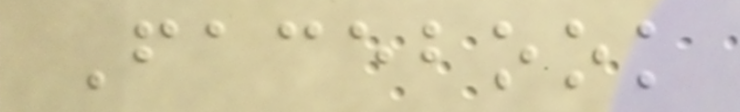Facebook
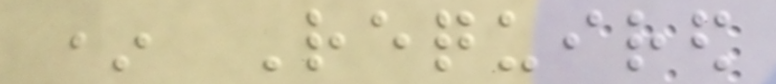* Required
